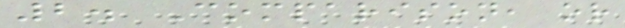2. Comparison, or
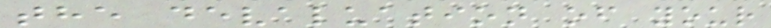the devaluation of your
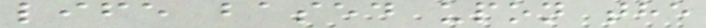life based upon the
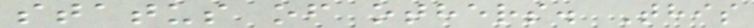status of others. This
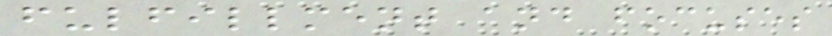fulfillment and focuses
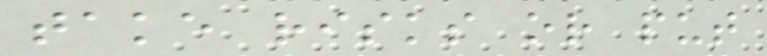take risks or put
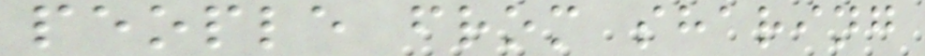people from sharing
